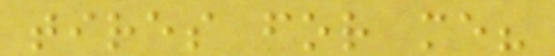tires for me?
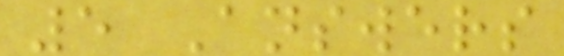5 Answers
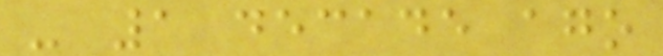- 1 decade ago
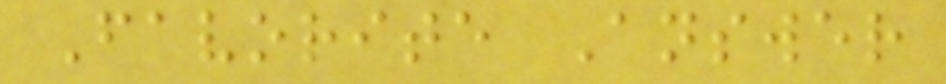Favorite Answer
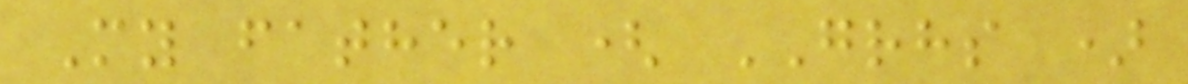My father ( GRHS )
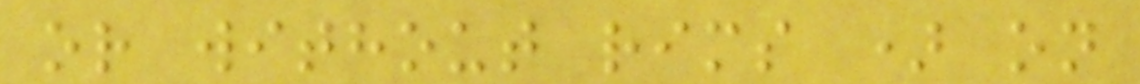or without rims ) on
